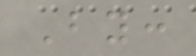By:
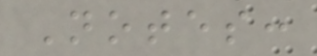Notes:
